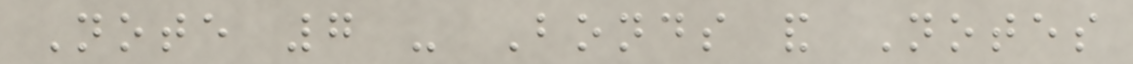Note 7 - Bonds and Notes
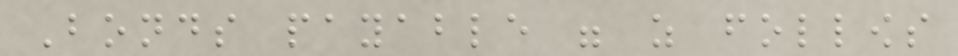Bonds payable were as follows
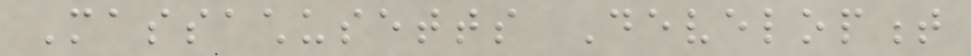Massachusetts Development
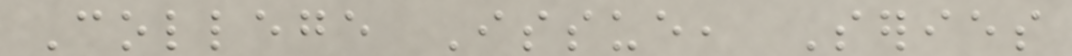College Issue, Series
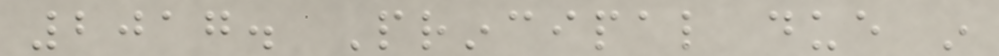2017. Principal due in
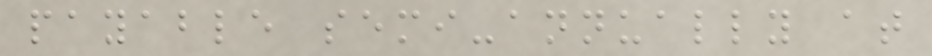payable semi-annually at
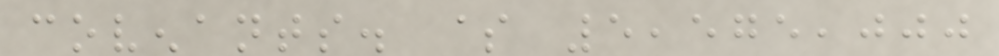covenants. $ 5,575,000
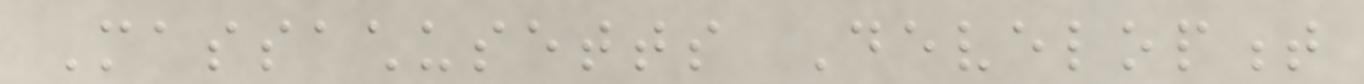Massachusetts Development
